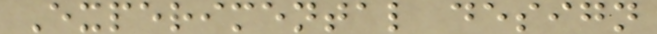Experimental design
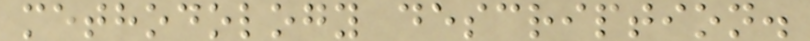methodology description.
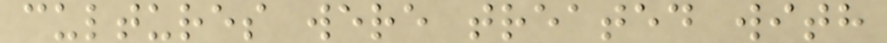cultures were treated with
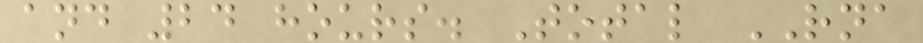and 24 hours. Total RNA
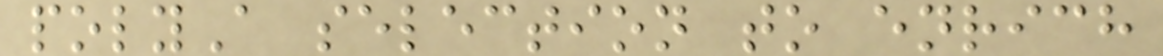polyA selection to enrich
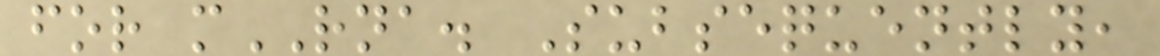for mRNA. Subsequently,
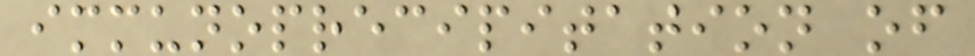immunoprecipitation of
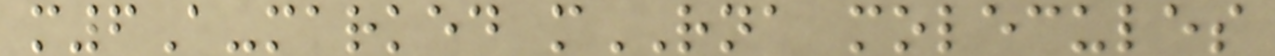m6A-marked mRNA molecules
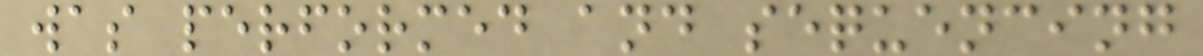was performed and sequencing
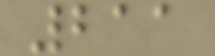211
